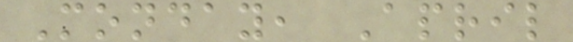Monday, April
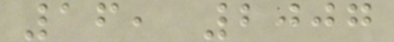16, 2007
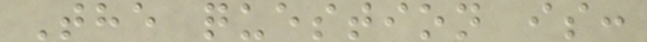The question is:
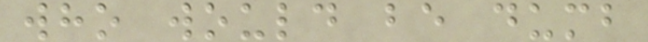who would be dumb
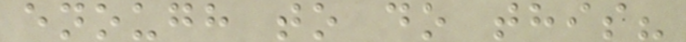enough to do this?
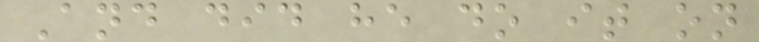And did he do it on
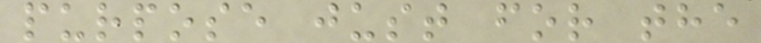purpose just for the
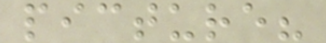picture?
